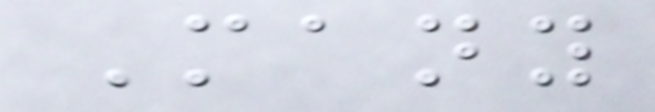Many
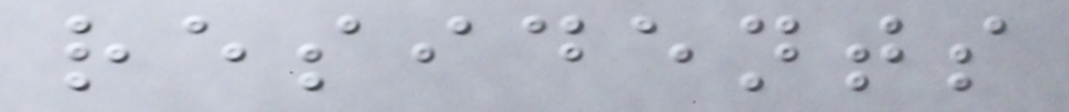residents
